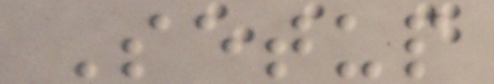Setup
